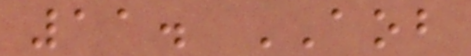11. AOB
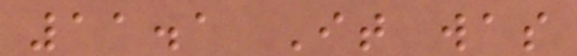11.1 It was
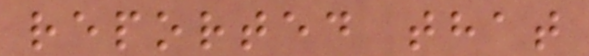reported that
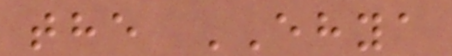the EHYA
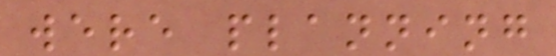were planning
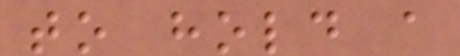to hold a
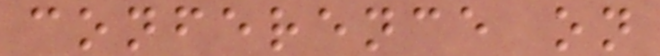conference on
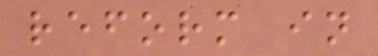reform in
